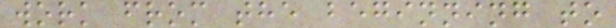work from the beginning to
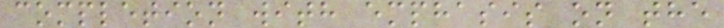completion with emphasis on the
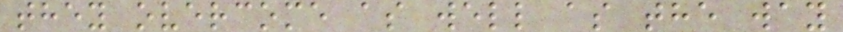they overcome as well as the way
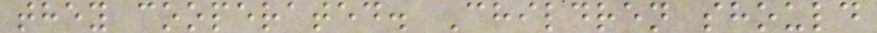they cooperated. Children should
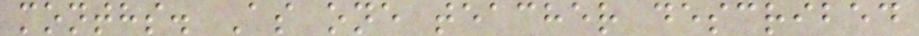months. As one teacher described
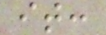it:
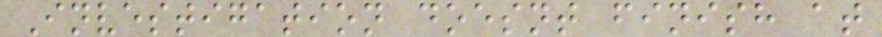Investigation doesnt finish at
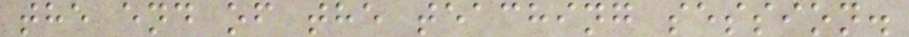the end of the teaching session.
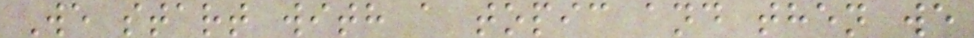We start with a topic and then we
